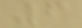6
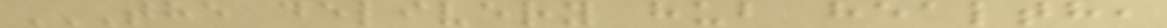THE DELIVERY HUB HEALTH,
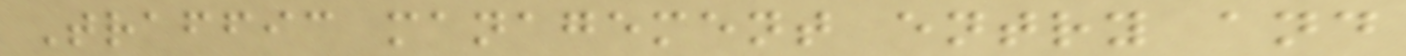Traffic management entry and
